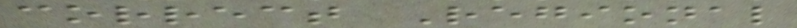correct Regional
